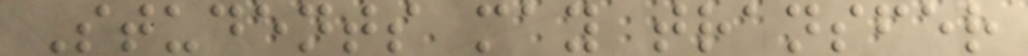Students may transfer
